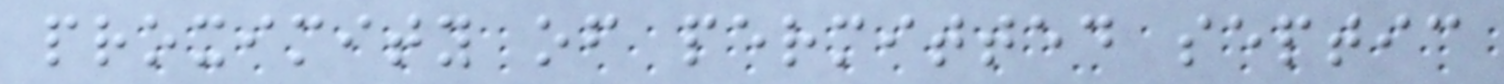proximity of permitted septic
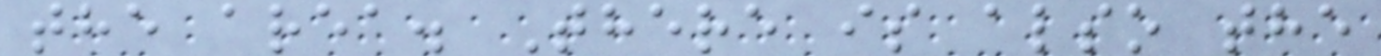the area. There is also the
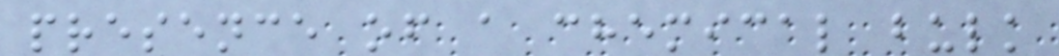presence of a chemical bulk
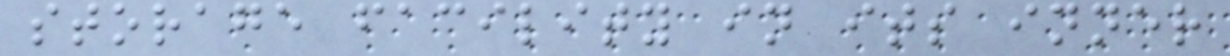storage facility in its inner
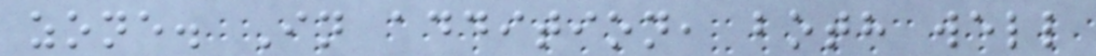zone. In addition, both well
